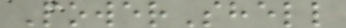PowerShell
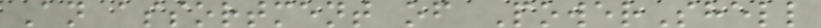An assortment of PowerShell
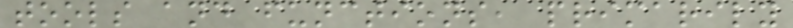tools and functions, primarily
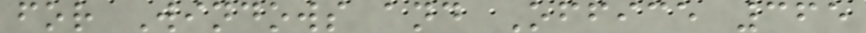for Windows and Office 365
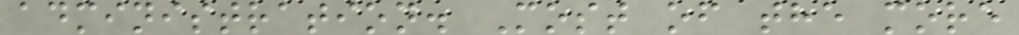administration. Most of the more
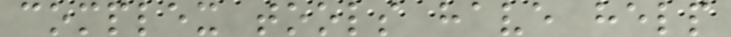complex tools have help
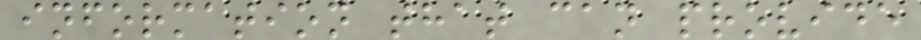information that can provide
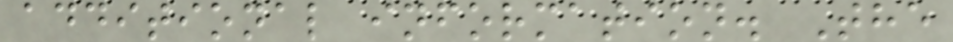additional information. The
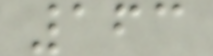163
